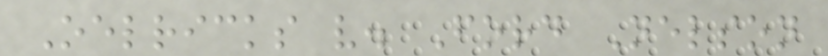Oelricks v. Ford Nelson
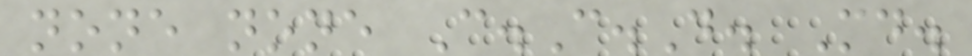none none C.C.D. Md.
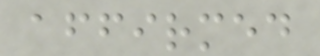affirmed
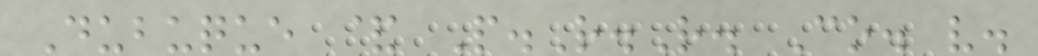Dubuque & P.R.R. Co. v.
